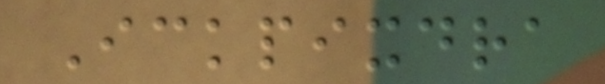Ickpixdra
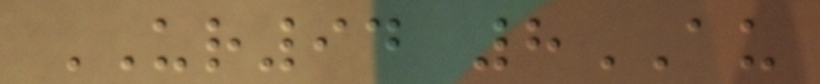UR94 8AU
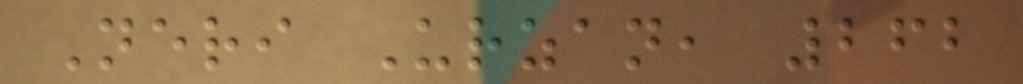Neri Urzan, 262
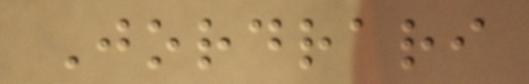Jordrari
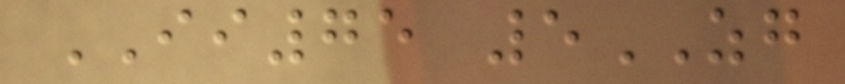II75 5ZG
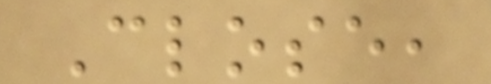Close,
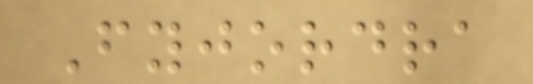Fyjordra
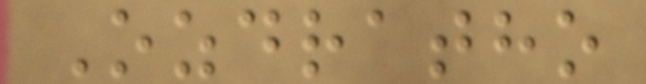Ozdratho
